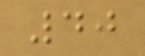40
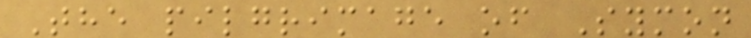The pilgrimage of Symon
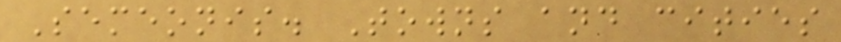Semeonis. Towns and cities
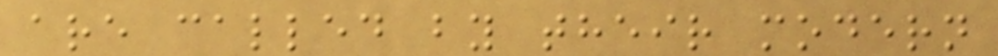are called by their modern
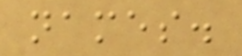names.
